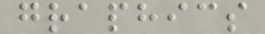graphics
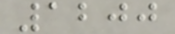1200
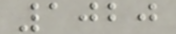1020
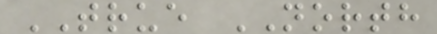TRUE NORTH
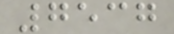7537
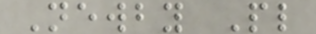Newby Pl
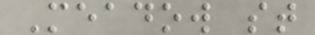Meadow st
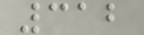312
